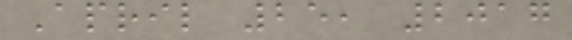April 25, 2017
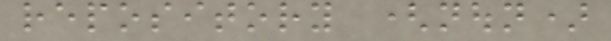repository (noun)
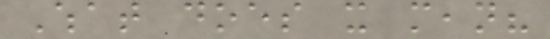What does it mean?
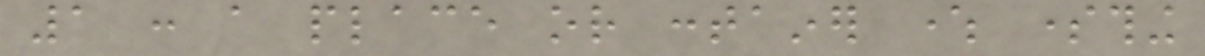1 : a place or container where something
